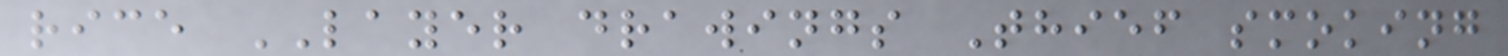rice LAYER drawings Thief smoking
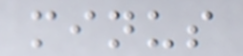minus
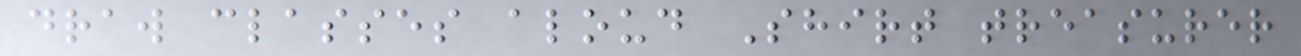draw classes aloud Shirt treasurer
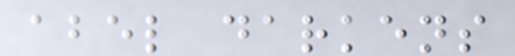abel darkens
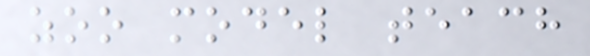zoo model teach
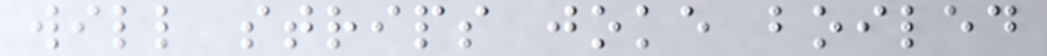will strips joke boiled
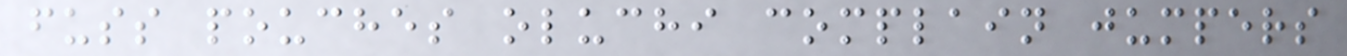fuss pouches oluchi complain jumpers
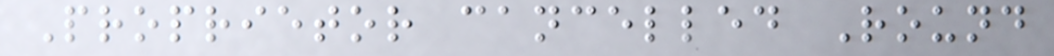Proprietor cancelled Round
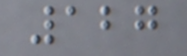127
